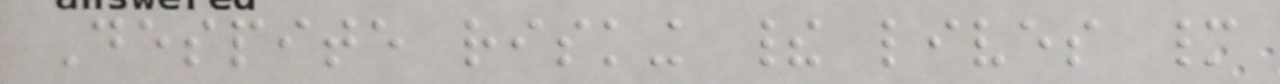Despite risking their lives many
